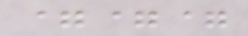===
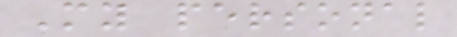My personal
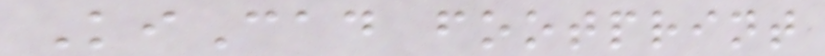KiCad footprint
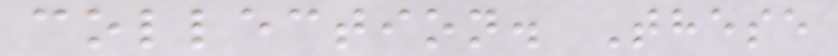collection. These
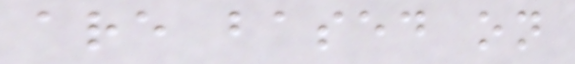are based on
